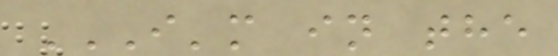I'M IN THE
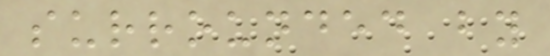surrounded by
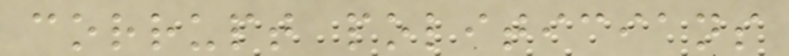corrupt politicians
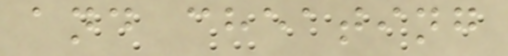and cheating
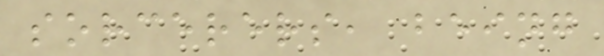sorcerers, being
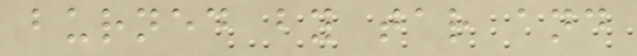burned by tar and
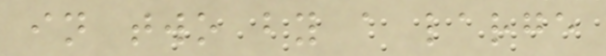in two by a large
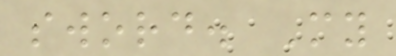sword. My
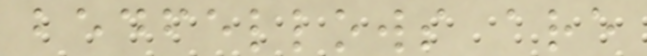bedfellows are
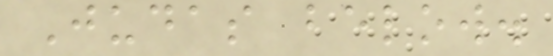Judas below.
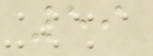59
